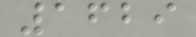1629
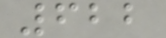622
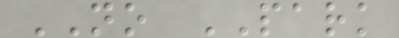NO PARK
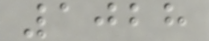1028
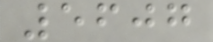5607
